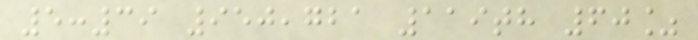5:39 950,721 119th 60%
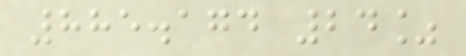885.174 24%
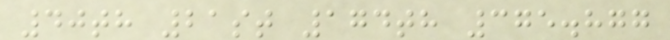40th 21st 174th 375.877
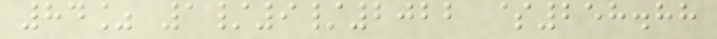84% 1/9/2022 $258.88
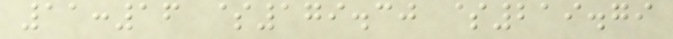11:16 $179.30 $219.79
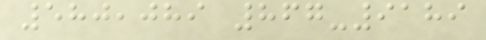580,089 867-9189
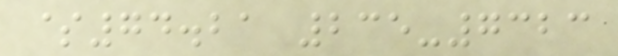$74.21 235-7323
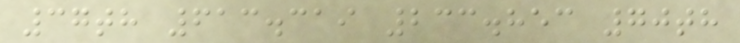37th 613.319 233.853 70th
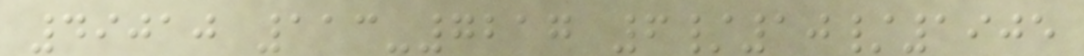49010 113-7217 6/10/1905
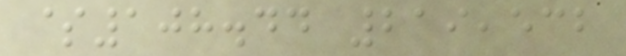$108.44 219,532
